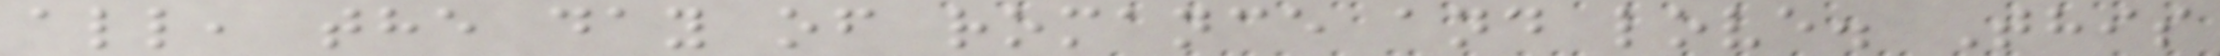all, the day of romance and love. This
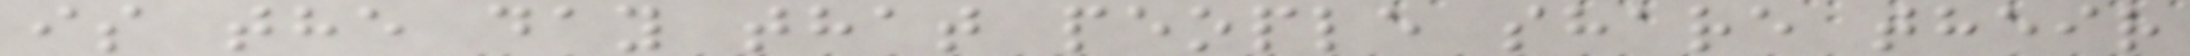is the day that people share their
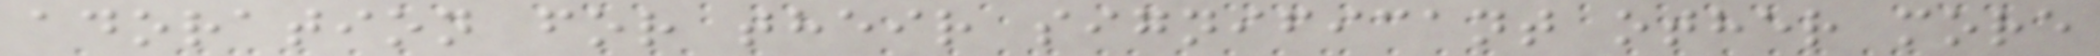adoration for their significant other more
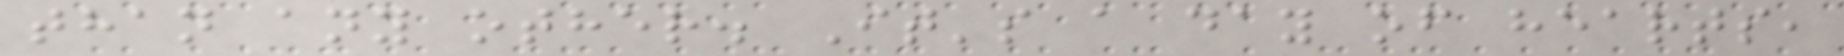than any other. It's a day of hearts,
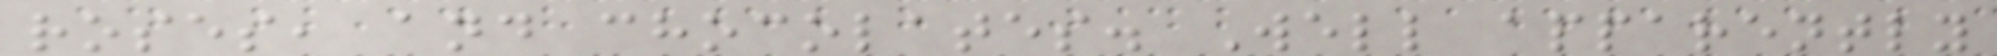roses, and chocolates. Well apparently
